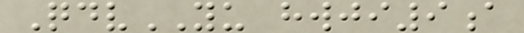QdvYU hwji9a
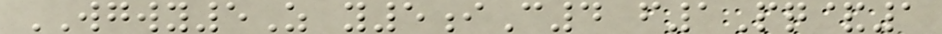WGWY5Z y5iC4 f1Pq&1
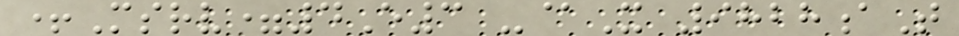+Msrv=4E3 -@X 9828aT
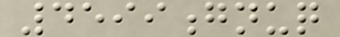4599gnuq
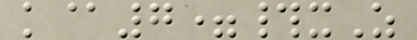k@7=#xZ
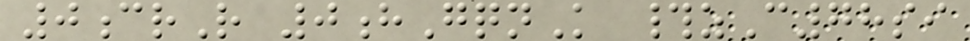0crR 0hGqnK #zC78si
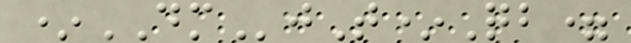*DMjT*Qb=
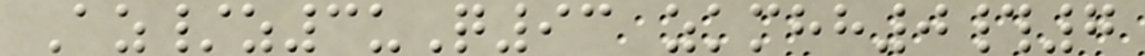Az/z3uQ93 zkmhh0#7
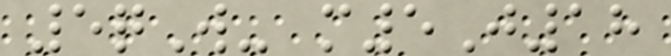5qW- m5J18
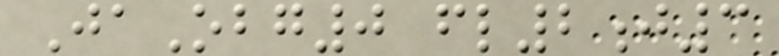JaObg0 fl2j3
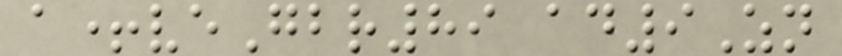a+veGbr89 ad9Zn
